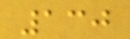130
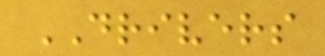DRIVERS
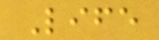Life
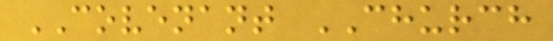COVENANT CHURCH
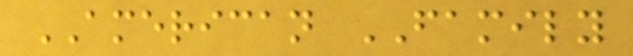AMERICAN FAMILY
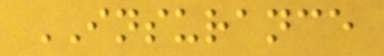INSURANCE
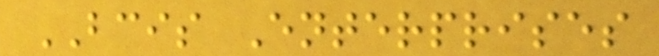BCIS Enterprises
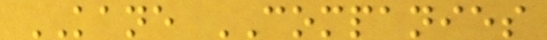KANE COMPANIES
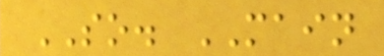SO. MAIN
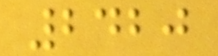2420
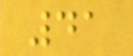41
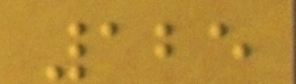125
